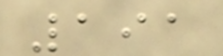191
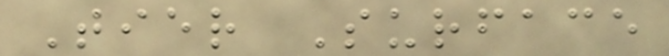Tier Surface
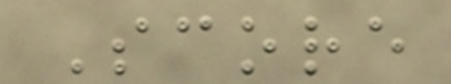Score
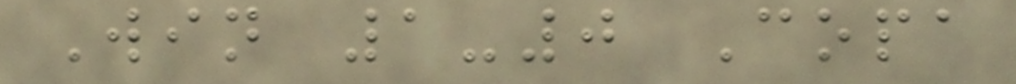Win 1-0 Copa
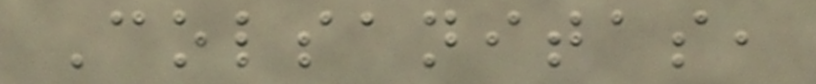Colsanitas,
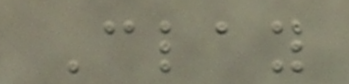Clay
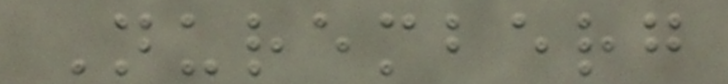Nuremberg
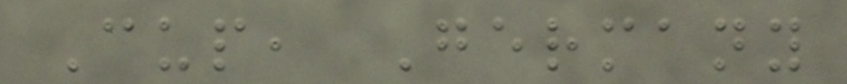Cup, Germany
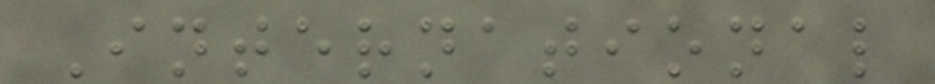International
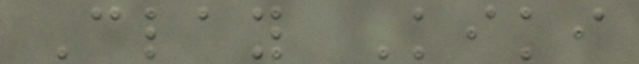Clay Kiki
